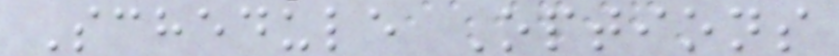Schedule Options
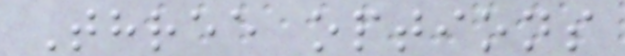Three options
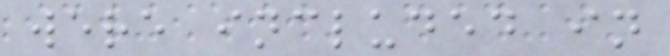were included in
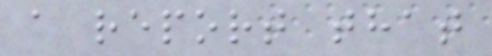a report that
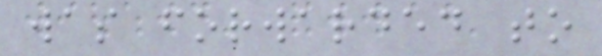was forwarded to
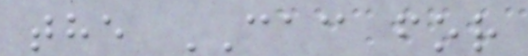the CAC for
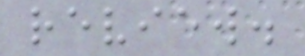review.
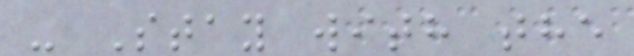- Stay with the
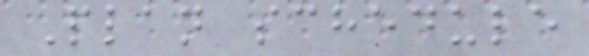Plan schedule
